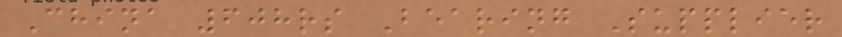China 608rs Bearing Supplier
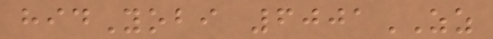hidYobi 6001ZZ
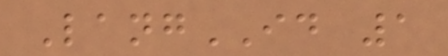LangID 1
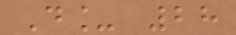D_ 28
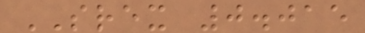SREX 0.015
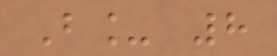B_ 8
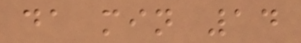da min 14
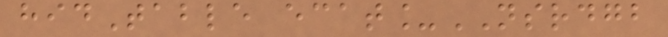hidTable ecat_NSRDGB
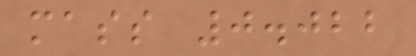mass 0.022
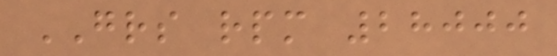GRS rpm 28000
